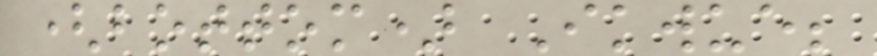(bottom) Ikwue;
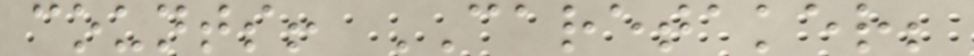counts! CARETAKER;
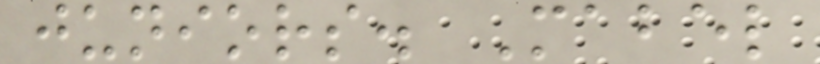juniors. Mabel
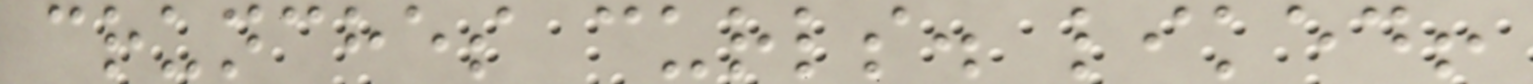crunches curls. liked!
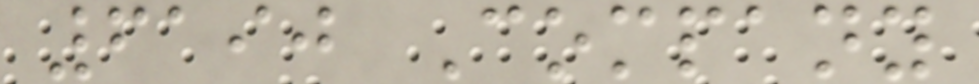6190 Company
